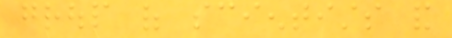group of scientists and
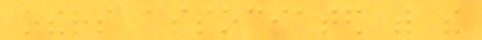others associated with the
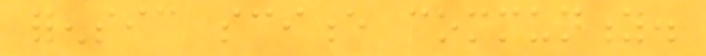forensic science community.
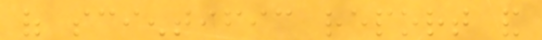of scientific report and
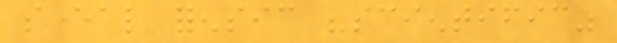several forensic "scientific"
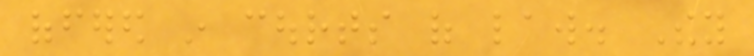offered in courts of law. They
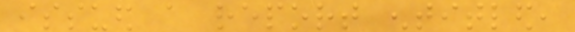issued a report entitled,
